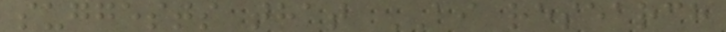suggests that AI research
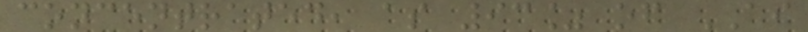concentrated, as 93% of AI
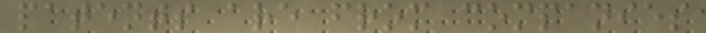patents are from companies
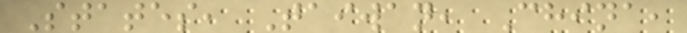States, Taiwan, China,
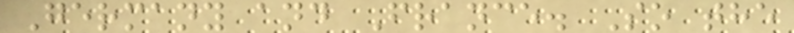Germany and France. So the
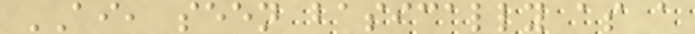AI, seen basically as a
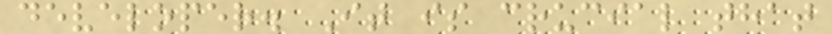developer. It is crucial that
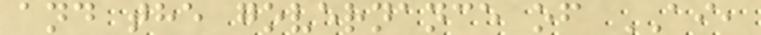and the governance of AI,
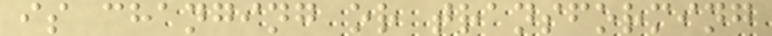is changing or transforming
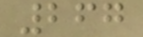267
